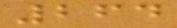264
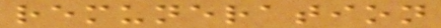remuneration
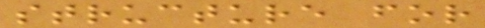structure for
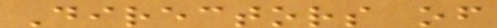Directors of
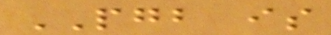PGB is
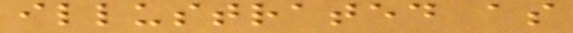illustrated as
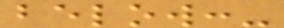below:-
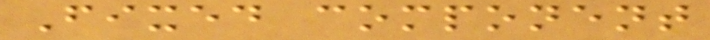Fixed component
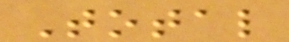Total
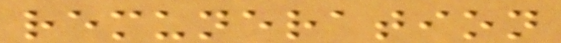remuneration
